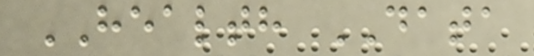HEALTH DATA
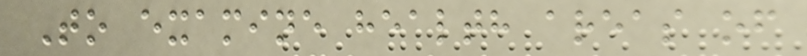To examine health areas of
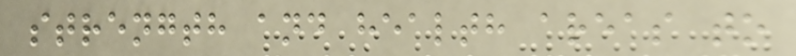strength and health areas to
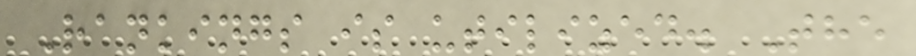Rankings is utilized. The
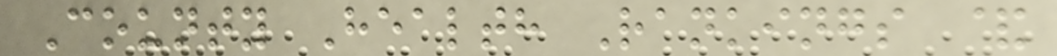County Health Rankings &
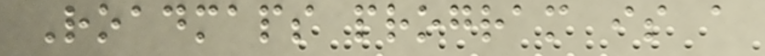Roadmaps program is a
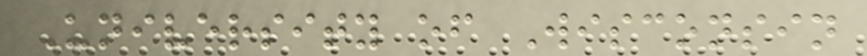University of Wisconsin
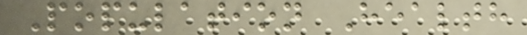Population Health
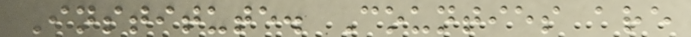Institute. Counties are
